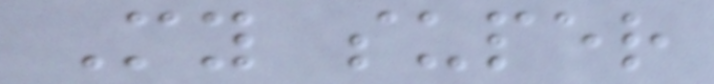My super
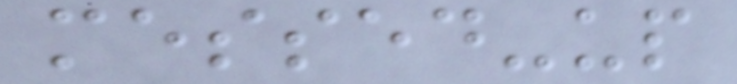messed-up
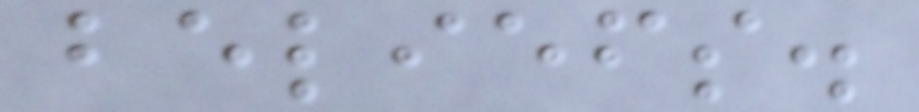beliefs.
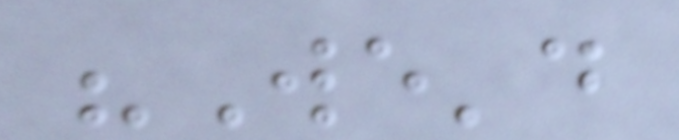"We'd
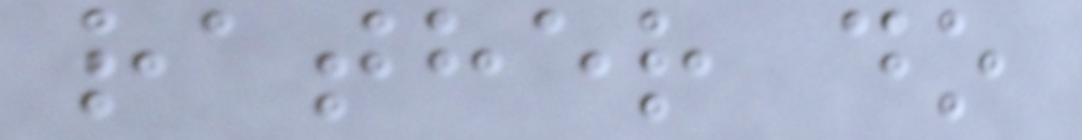rather do
